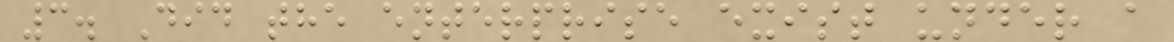3. Did the enterprise exist under a
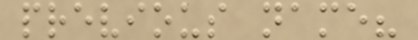previous name?
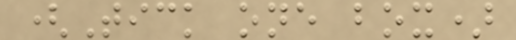(Tick one box)
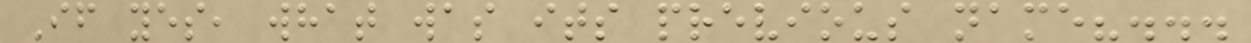If yes, what was its previous name?...
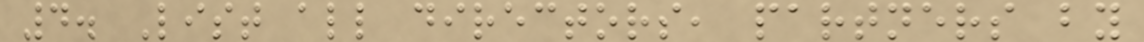4. List all directors, partners by
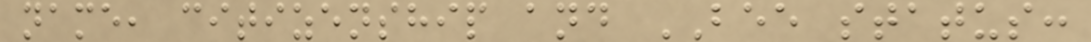name, citizenship and BEE status:
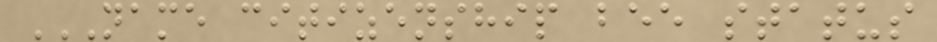NAME CITIZENSHIP BEE STATUS
